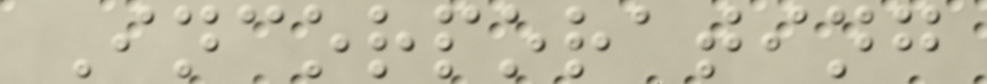Incorporating
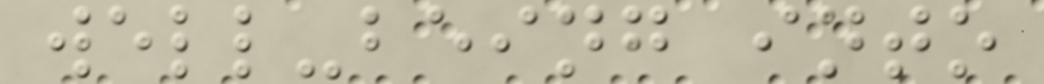well-being into
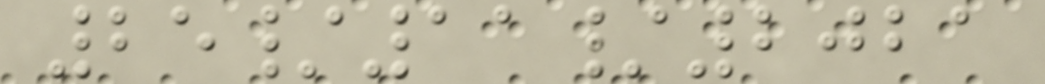25/11/2021
